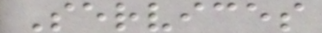Services
